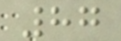87
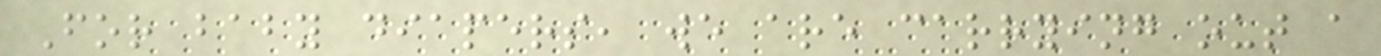For baby diapers, we are carrying out a
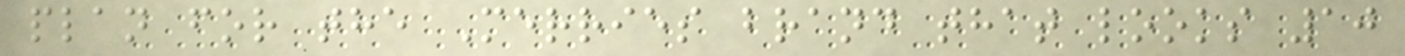plan for the Merries brand that looks 10
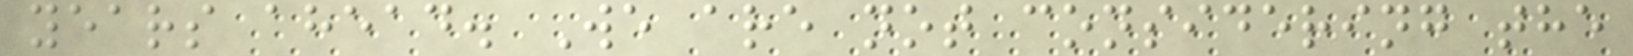years ahead. We are not considering the
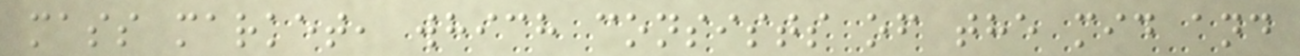mass market, which consists of the mid and
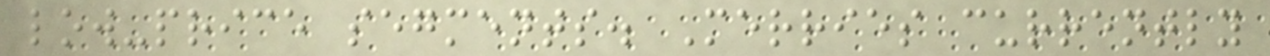low-price segments. Merries currently
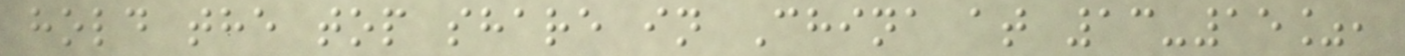hold the top share in China at 13-15%,
